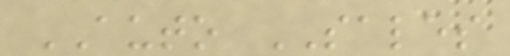AUTO SALES
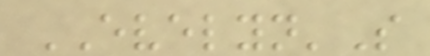EVELYN'S
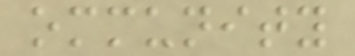ommunity
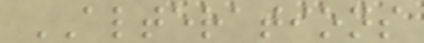ALTERATIONS
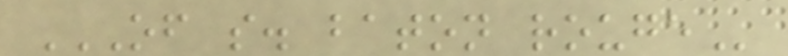OF S. BATON ROUGE
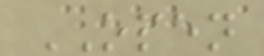OPEN
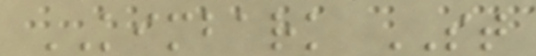KIMBARK ST
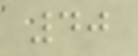40
